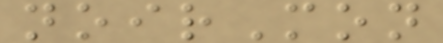noirMon
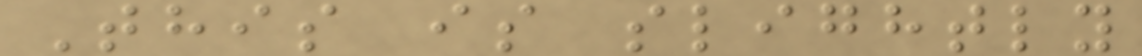This is slightly
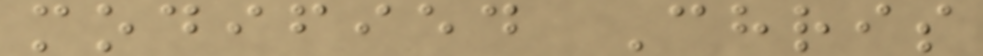modified Chris
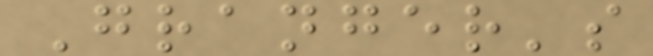Granger's
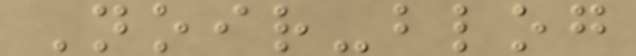Noir-blog
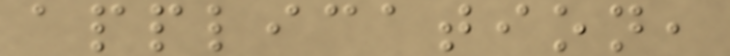application,
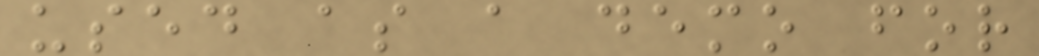used as a demo for
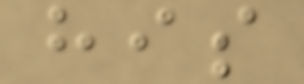his
